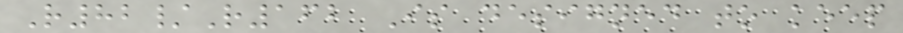R82/R162 Is designed to keep
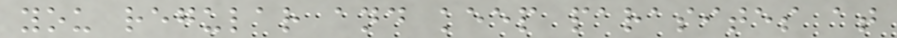you regular and keep parasites at
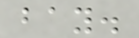bay.
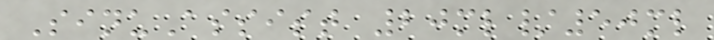SinuAssist 20ml/50ml
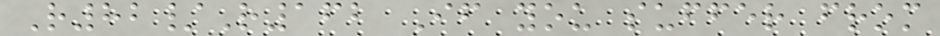R82/R162 If you suffer from
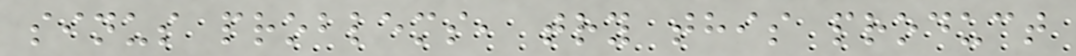sinus problems, try this product
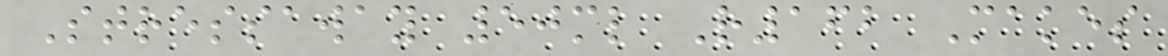Stressaway 50ml R162 Makes
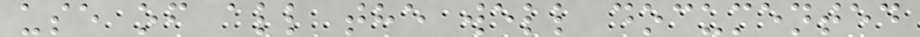use of all the well documented
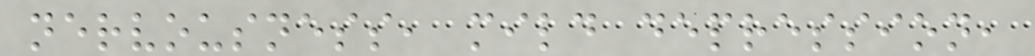nervousness, mild depression,
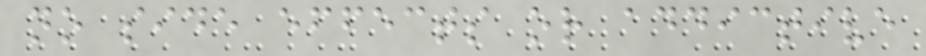no side effects or addictive
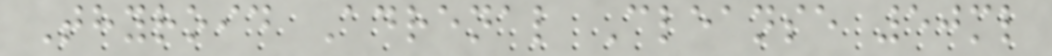Thyroid Adrenal Cleanse 50ml
